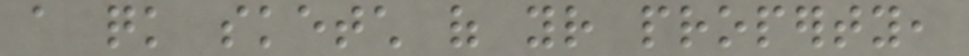a quick sketch of your property,
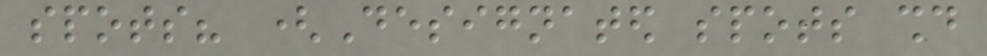spots? (Designated spots should
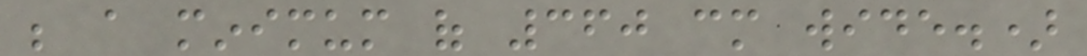be a minimum of 360 cm wide.)
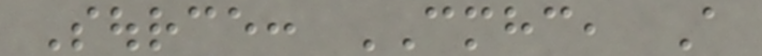Source: CMHC, A
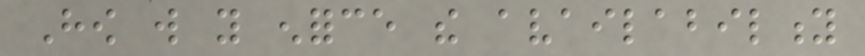How will you enforce the availability
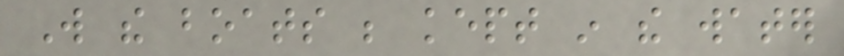Will the boats be kept in the water
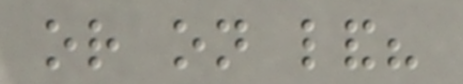or on land?
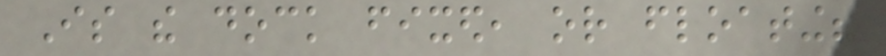Is the dock fixed, or floating?
